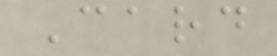Card
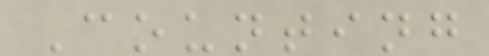Counting
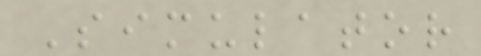Simulator
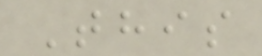This
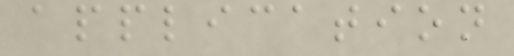application
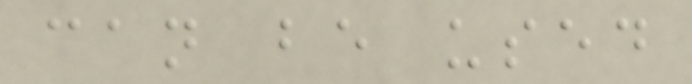can be used
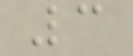3
